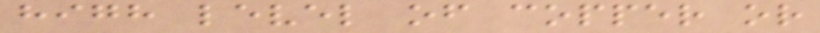high level of copper or
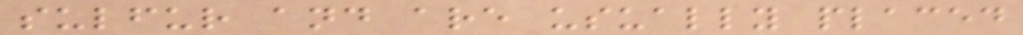sulfur and are usually placed
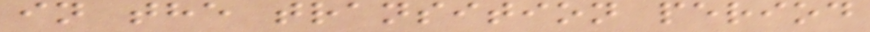in the transition period
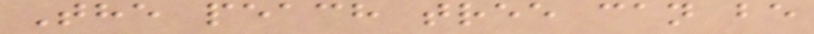The peach tree can be
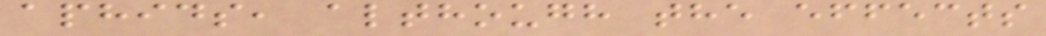aphids, although the effects
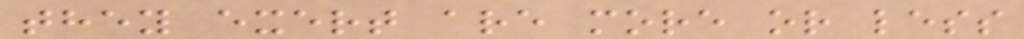they exert are more or less
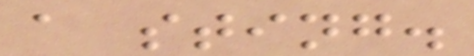a sting.
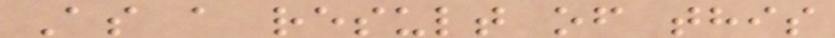As a result of this
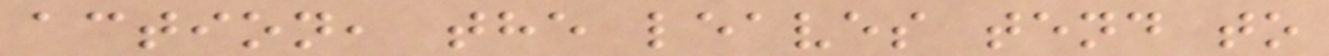action, the leaves tend to
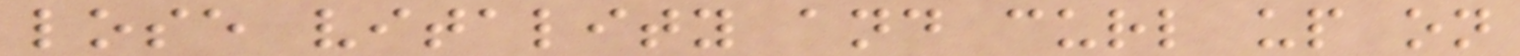lose vitality and curl up on
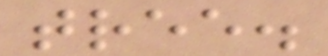tree.
